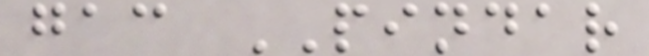gac PINDAR
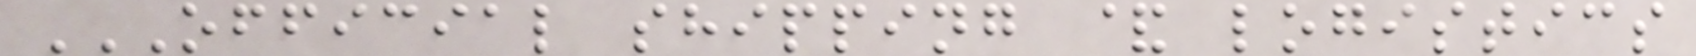OFFICIAL SHIPPING & LOGISTICS
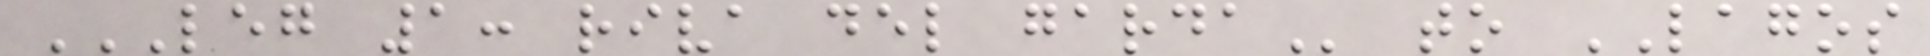LEG 1: RIVA DEL GARDA to LAGOS
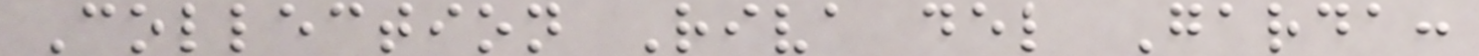Collection Riva del Garda:
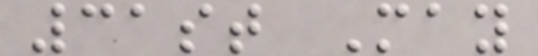31st May
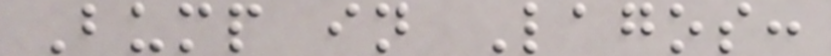Bump in Lagos:
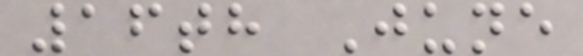16th June
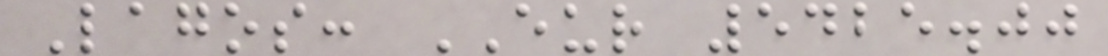Lagos: EUR 5425.00
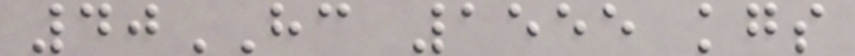40HC 1555 kgs
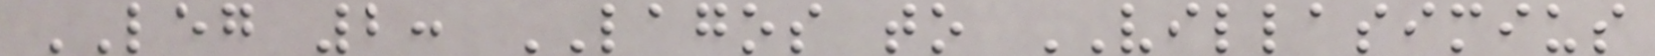LEG 2: LAGOS to VILLASIMIUS
